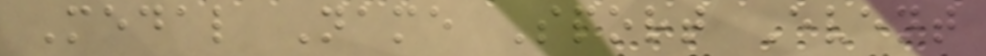Medal Name Sport Event
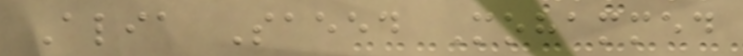Alia Saeed Mohammed
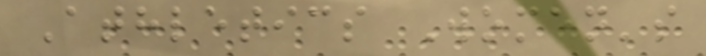Athletics Women's
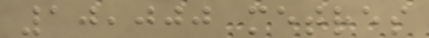10,000 metres
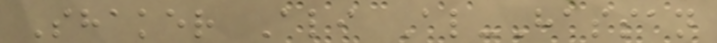Shaker Ali Al-Hassan
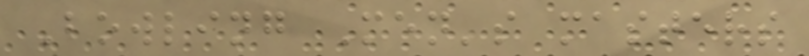Bowling Men's masters
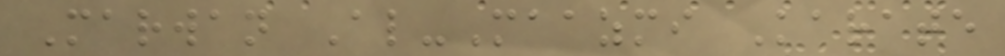Marwan Al-Maazmi Karate
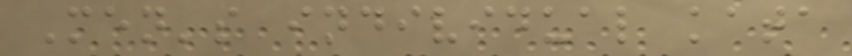Men's individual kata
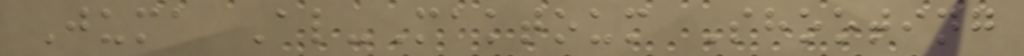Juma Al-Maktoum Shooting
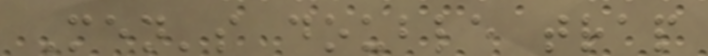Men's double trap
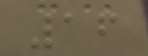16
